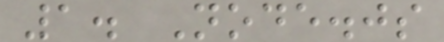1. Node.js
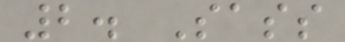2. Sass
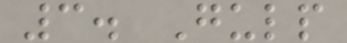3. Gulp
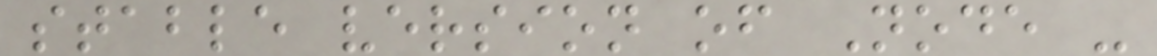stable version of Node -
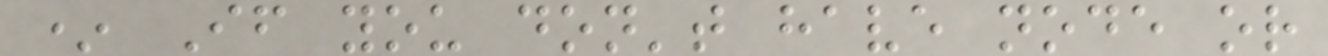* If you don't have node or
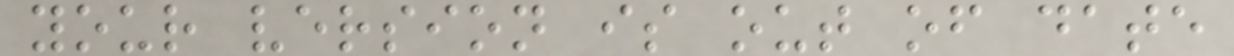your version is out of date
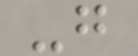-g
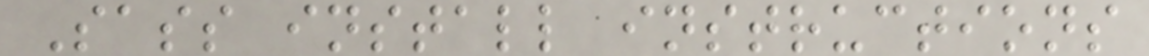Sass install instructions
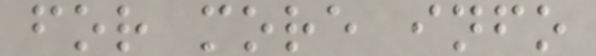for more info
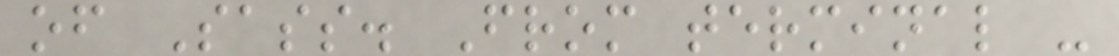of Sass. From terminal -
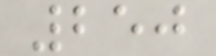250
